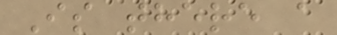Is there a
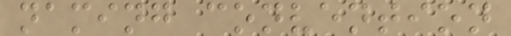naming convention
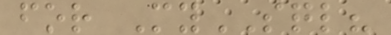for MySQL?
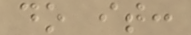do it:
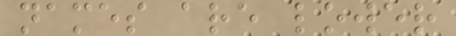names are lower
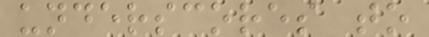underscores to
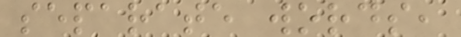separate words,
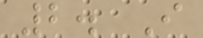2. I
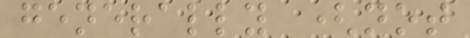generally (not
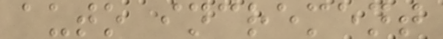auto increment
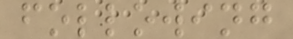following
